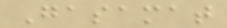Gasamat
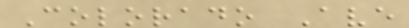Colorado Ave
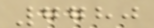7780
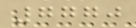7770
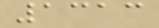1313
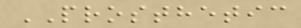PROSTHETIC
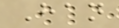Han
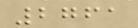2761
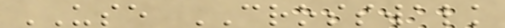USE CROSSWALK
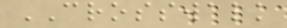CROSSWALK
